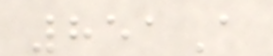851A
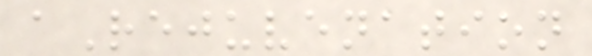aRejuvenation
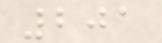201
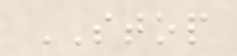STOP
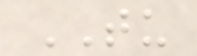TU
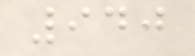940
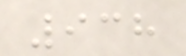938
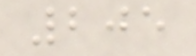205
